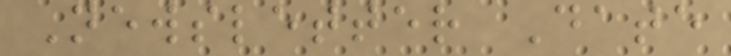Newsletter Date
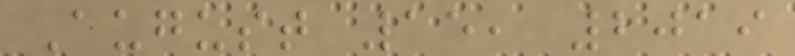August 15, 2019
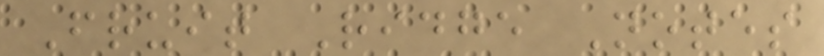Fruit Ridge Notes
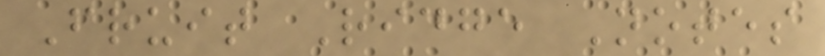Fruit Ridge Notes
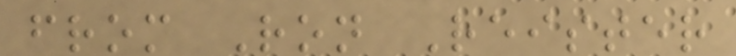from Ron Reister
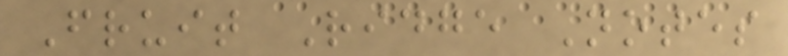Fruit Ridge Notes
